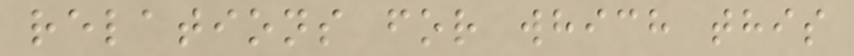relations for which this
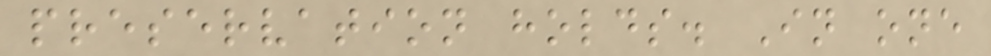preservation holds. In one
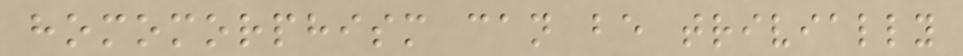homomorphism can be trivially
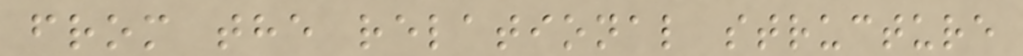from the relational structure
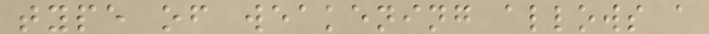type of weakening allows a
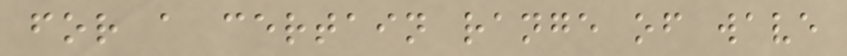for a certain range of wave
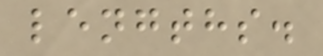lengths.
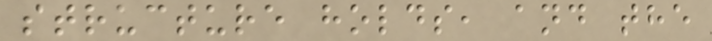structure holds, and the
